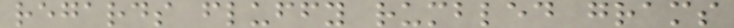regards fluffy rumbled grams
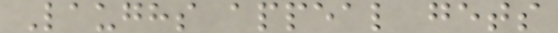Laughs appeal gets
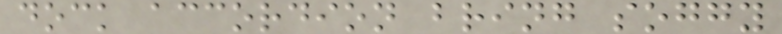dock accordion bring soggy
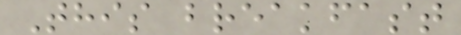This breakfast
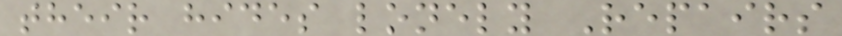their hides lonely Repairs
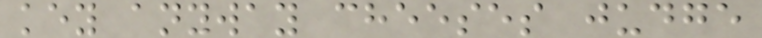key anyway cheeses judge
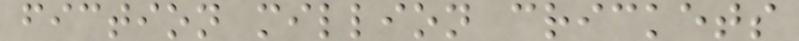fiction million crickets
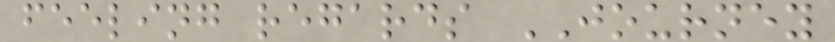feeling regards JOURNEY
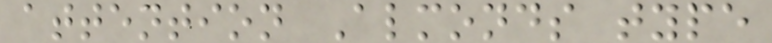attention Almonds type
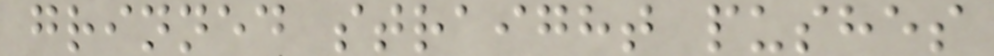grinned straight pushes
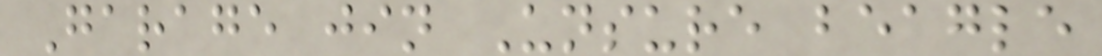Garage jin Unsure beagle
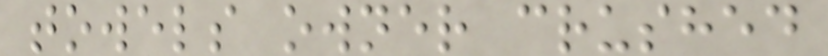towels owner crushed
